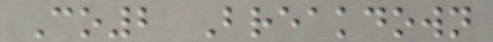Co2 Breakdown
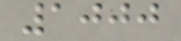1000
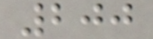200
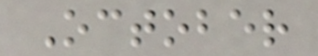October
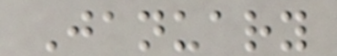January
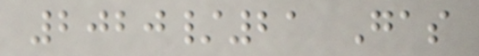2020/21 Gas
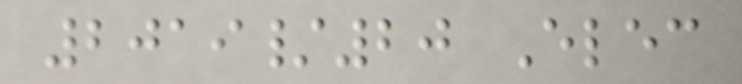2019/20 Elec
